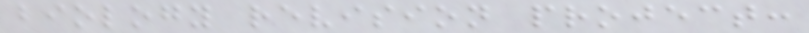biology revision project:
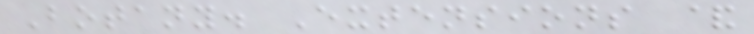Botany. Extensions &
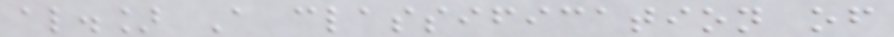al.] A classification of
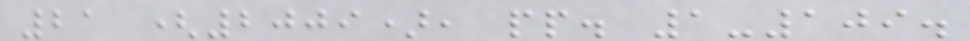21 (2009), pp. 1-109.
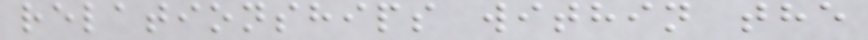relationships within the
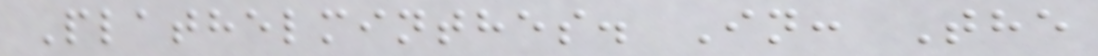Plathelminthes. In: The
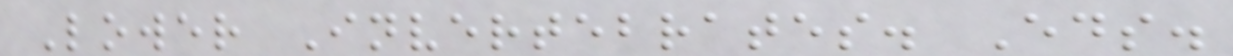Lower Invertebrates. Eds.
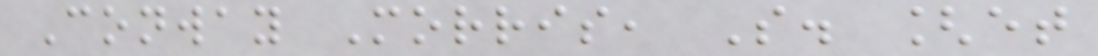Conway Morris, S. [et
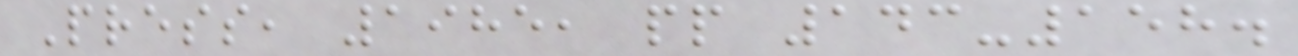Press, 1985, pp 143-158.
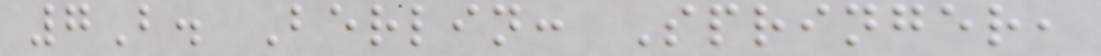7B. Berlin: Springer,
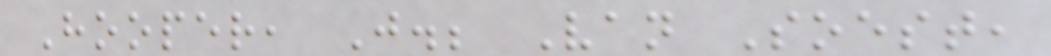Hooper, J.; Van Soest,
